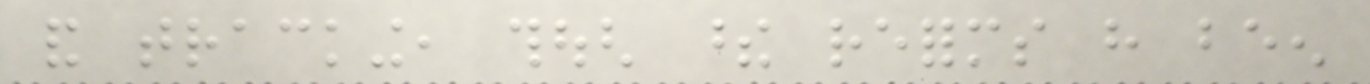and tracking, though these reforms have been
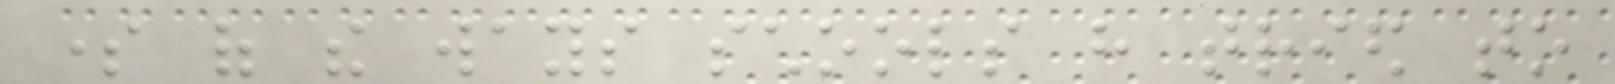some of the ways schools have tried to
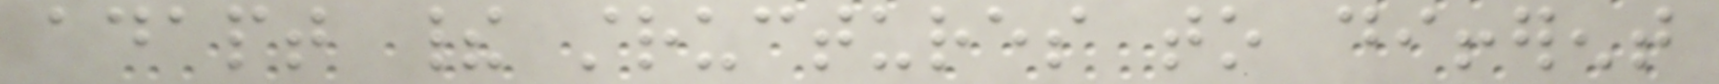adapt their structures to different
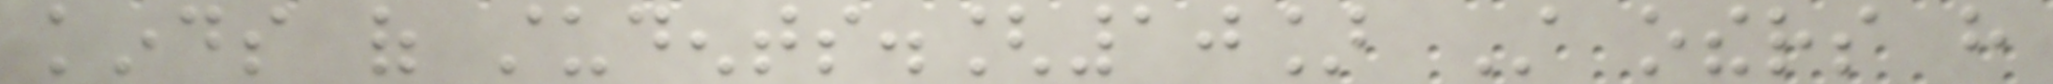kinds of students.[10] Still others have
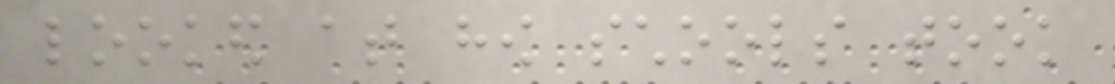looked at how schools took
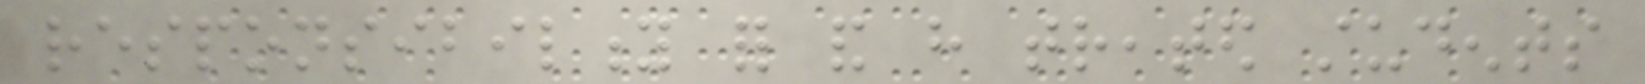responsibility for and have treated students
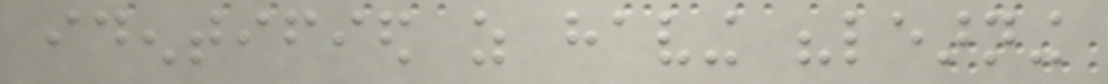identified as having "learning
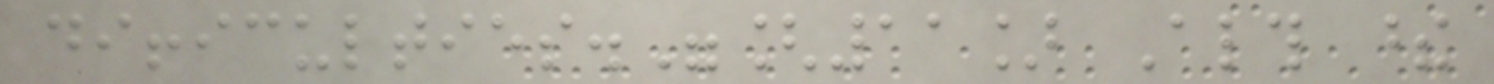difficulties."[11] Although these
